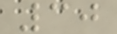30
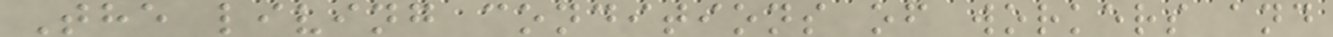The living conditions of workers and
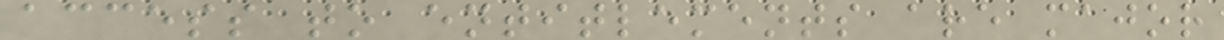access to entitlements are major
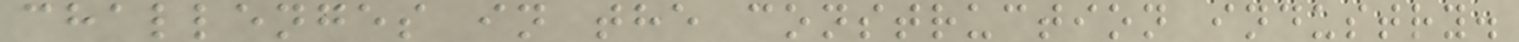challenges in the construction industry.
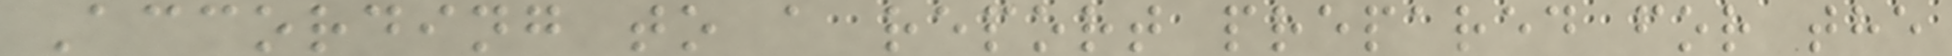According to a report prepared for the
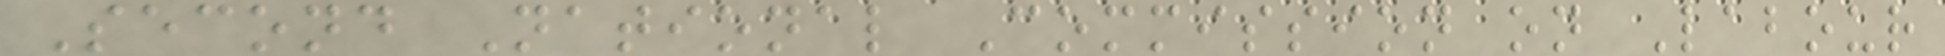Second National Commission on Labour
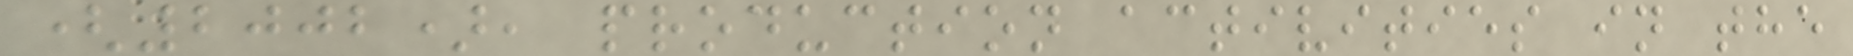(2002), production activities in the
